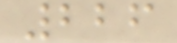226
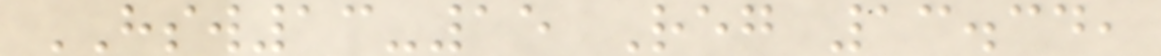HSW13-15 Reg 13.34,
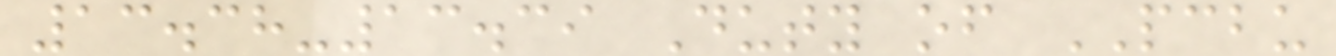13.38-13.39 Duty of PCBU
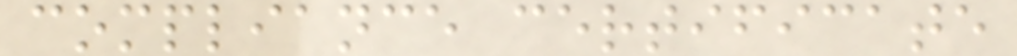compliance certificate
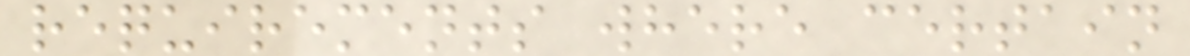requirements where certain
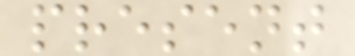present
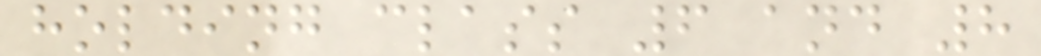holding class 6 and 8
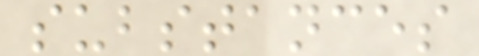substances
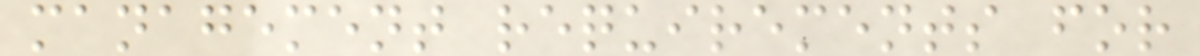management requirements for
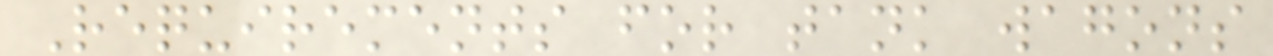Requirements for tank wagons
